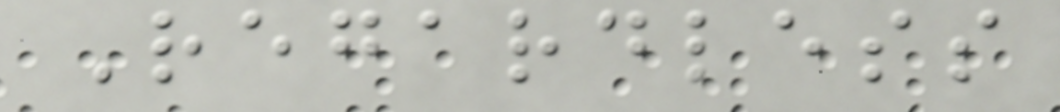Regardless
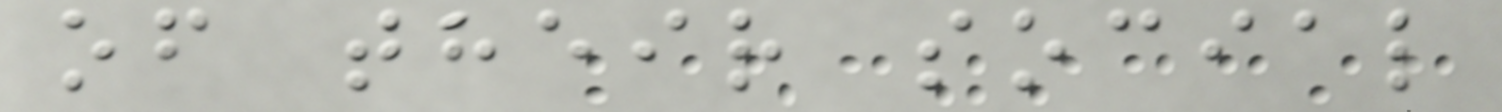of their social
